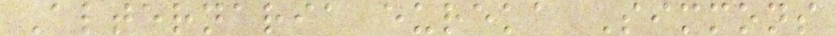Alternaria eureka Simmons
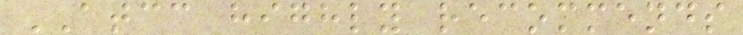ATCC highly recommends
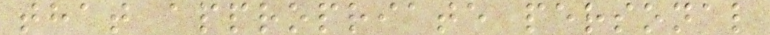that appropriate personal
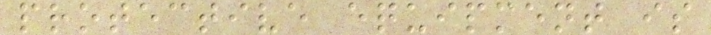protective equipment is
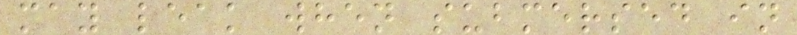may leak when submersed in
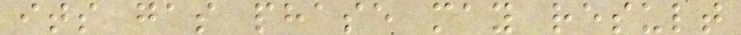its gas phase may result
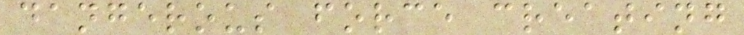dangerous force creating
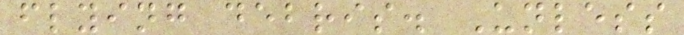flying debris. Unless
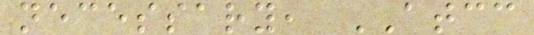necessary, ATCC
